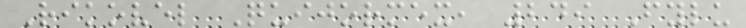Rikovel Quijormex, 249 Fylu
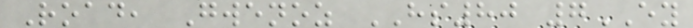Road, Gwenoz HS80 7EY
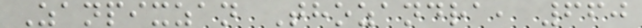Zanpixzan Thozandra, 660
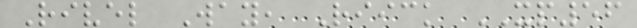Rivel Way, Riick XP56
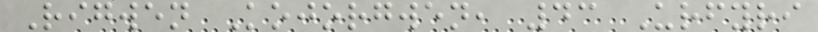Rigwen Kojorgwen, 43 Urfyri
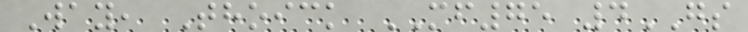Way, Thoick MF75 4GS
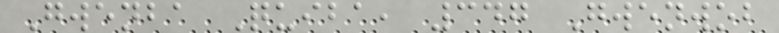Gwenba Quiba, 347 Gwenwob
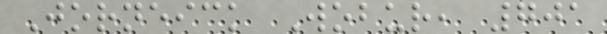Jorneick Wobur, 701
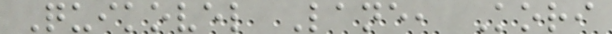Quikovel Lane, Kori
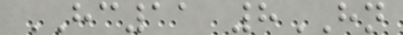HC11 8HN
